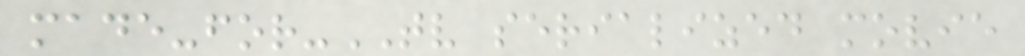made-for-TV serialized movie
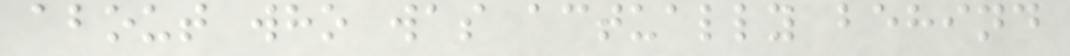about who was actually behind
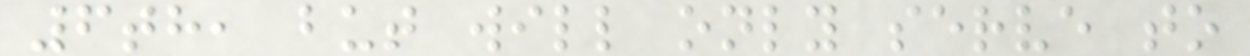6th, but will only serve to
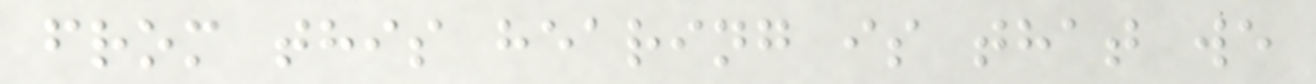from this hearing is that we
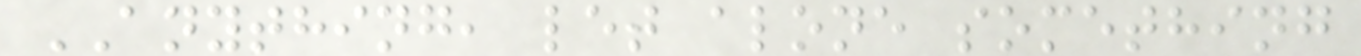ANYTHING, let alone something
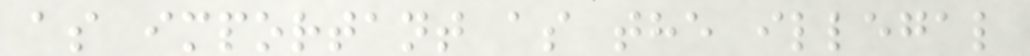as important as the illegal
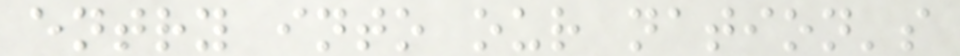entry into our nation's
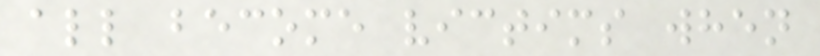all become victims when
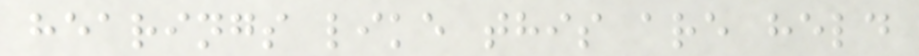hearings like this are held
